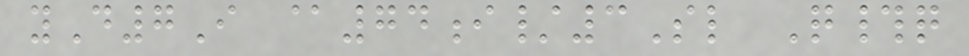yD7I @74i/3Sl Q#q
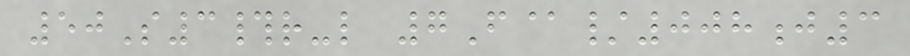50S3#r-l 7F@/008j3
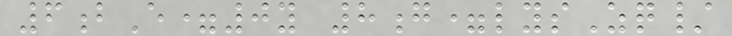6bE=0y 8g=lysZq/
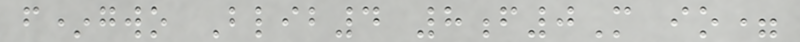f*gwo Blib4 8f0M io=
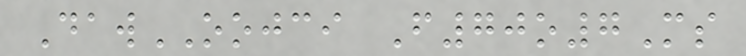DawOOJCI F70o7Ms
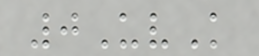0UvK
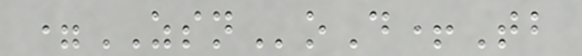=ZSNoD+Tb
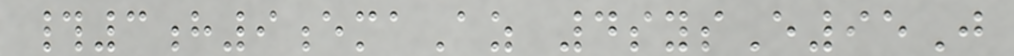#3h9emaAz 4sysE95J
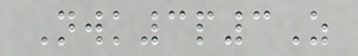Nwk3p3Z
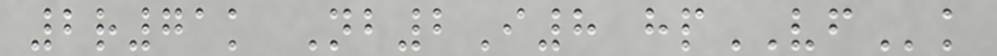2r71k Nb2I8 hpVFk
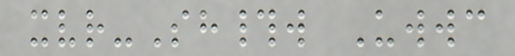xvr-Sh#w Uwwc
